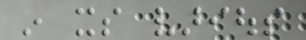in its various
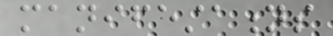manifestations
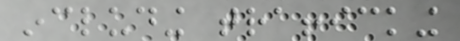including trafficking
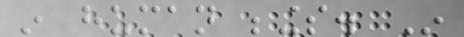in human beings. In
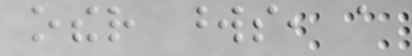other words, a
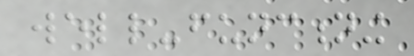well-functioning
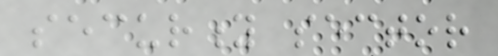security sector
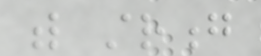with strong
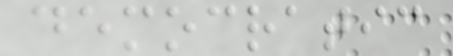democratic
